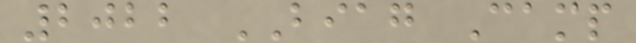2022 BIAG Camp
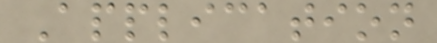Application
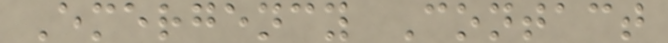Emergency Contact
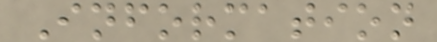Information
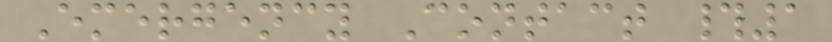Emergency Contact #1
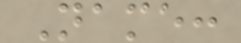Name:
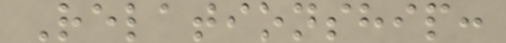Relationship:
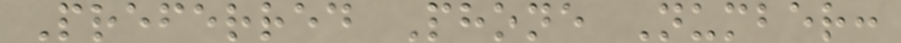Preferred Phone Number:
